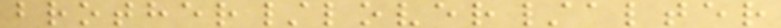brother/lover/alter
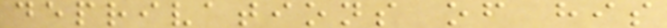deprivations of his
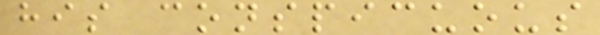his conspicuous
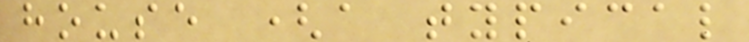house (a typical
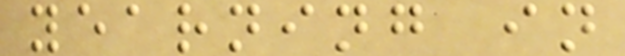yearning in
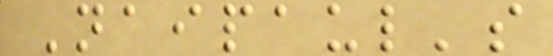Naipaul's
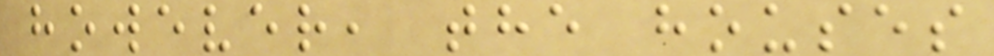however, the houses
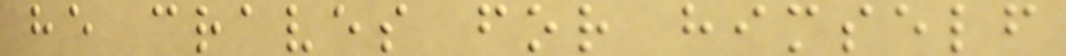he craves for himself
